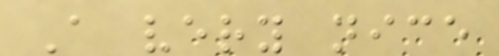A very nice
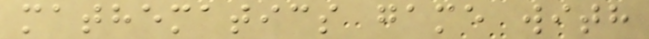mathematics game with
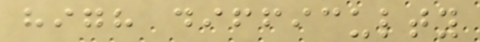high difficulty
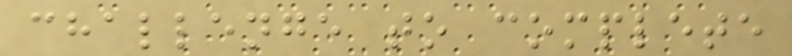challenge to complete
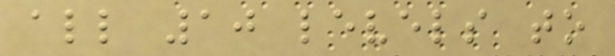all 10 levels to
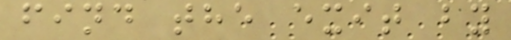find the exit by
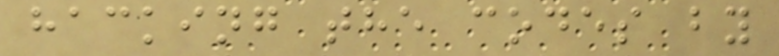hacking the codes by
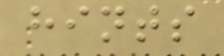hints
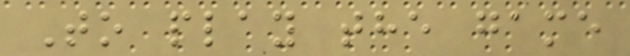To play the game
